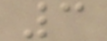3
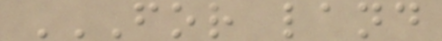FOR LAND
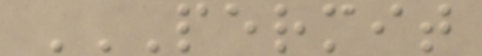PERMIT
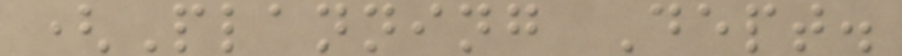(Planning Dept.
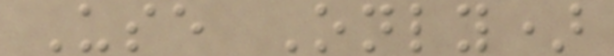Use Only)
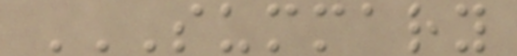SUMMARY
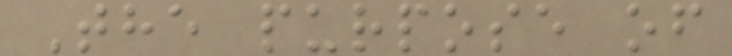The purpose of
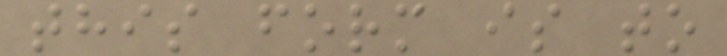this form is to
